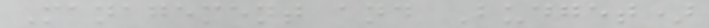Management and Budget)
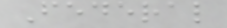Federal
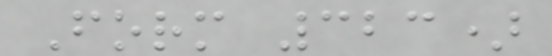Form 323)
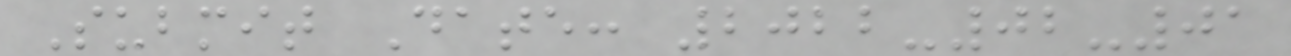Submit Date: 2022-02-01
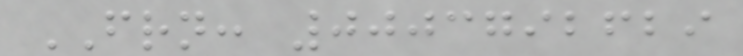FRN: 0003792629
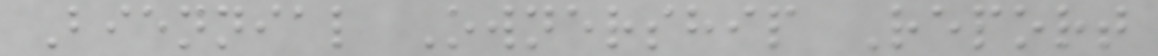Biennial Ownership Report
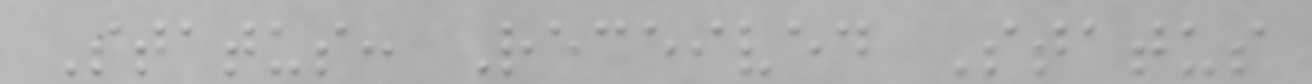Status: Received Status
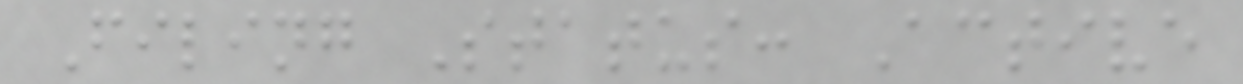Filing Status: Active
